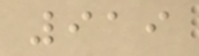919
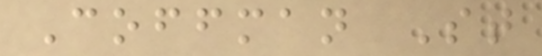Coffman St
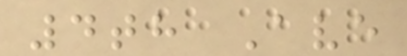4th Ave
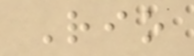Rio
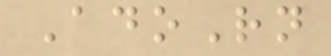AdoRn
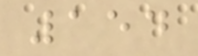154
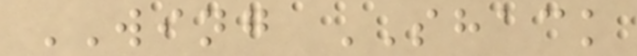WING SHACK
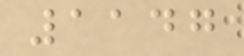1147
